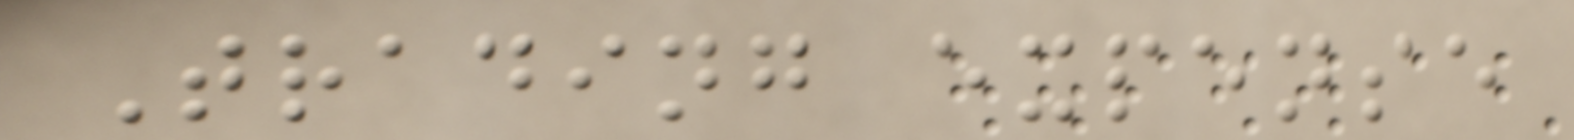Trading expense
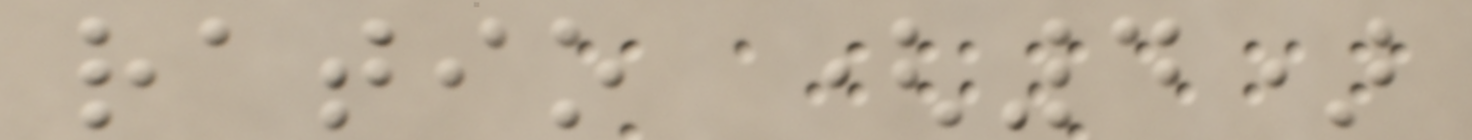ratio (4)
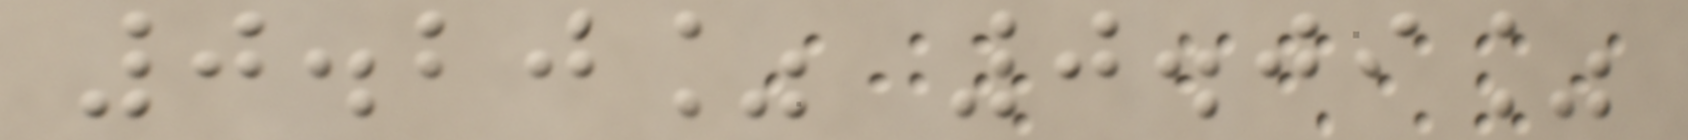0.20% 0.09%
